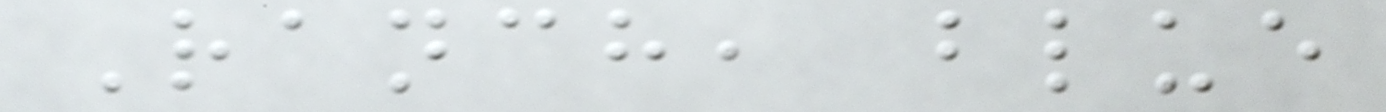Ranch, blue
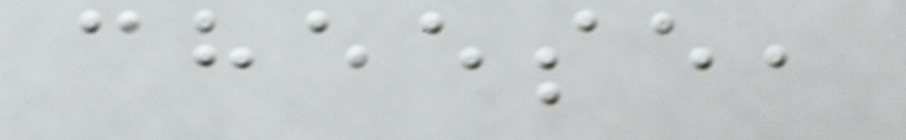cheese,
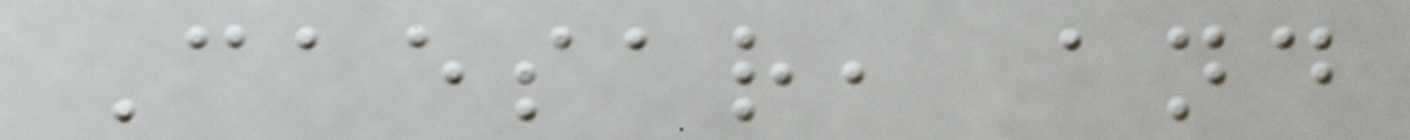Caesar, and
